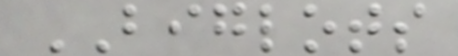BIGLOTS
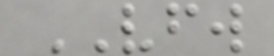VFW
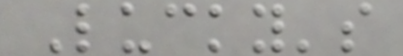Lucky's
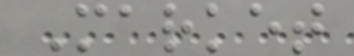Market
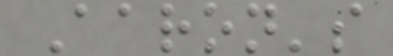Aaron's
